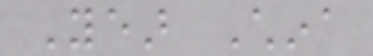Year China
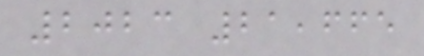2023 21,665
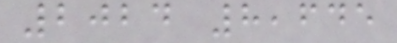2024 8,645
